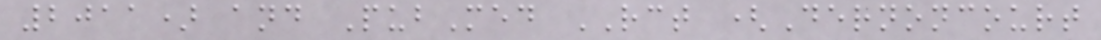2011) and PubMed RCT (Dernoncourt
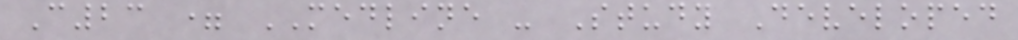C23 = MEDLINE - Study Developed
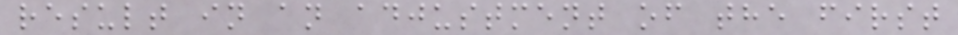result in an adjustment of the first
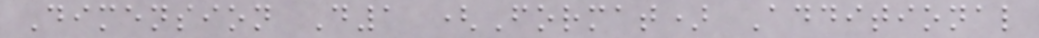Dimension D1 (Format) Additional
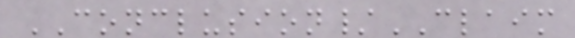CONCLUSION/CLAIM
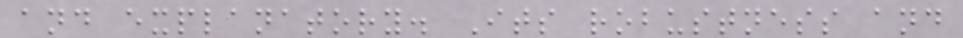and explanatory. Its robustness and
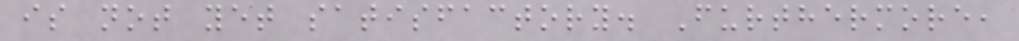is not yet satisfactory. Furthermore,
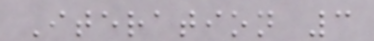Iteration 3
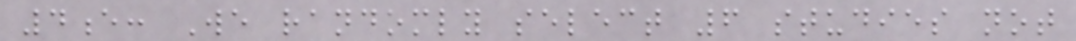4e: We randomly select 6 studies not
